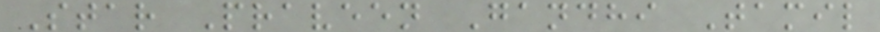Star Praveen Gandhi Tamil
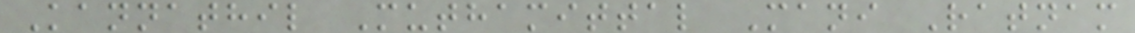Kannathil Muthamittal Mani Ratnam
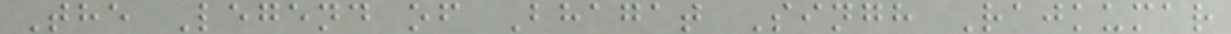The Legend of Bhagat Singh Rajkumar
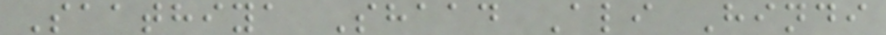Saathiya Shaad Ali Hindi
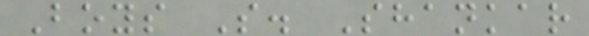Boys S. Shankar
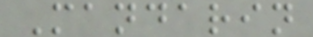Mandarin
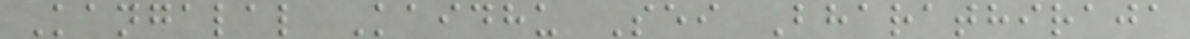Kangalal Kaidhu Sei Bharathiraja
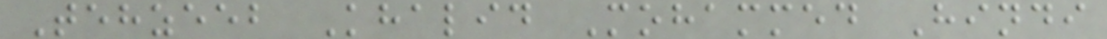Tehzeeb Khalid Mohammed Hindi
